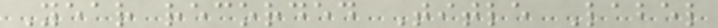Year recorded Title Label
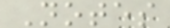Notes
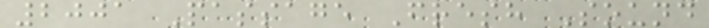2001 Passage Fresh Sound
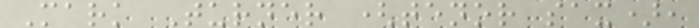Mark Turner (tenor sax),
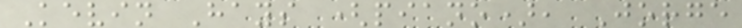Kevin Hays (piano), Jorge
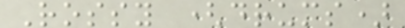Rossy (drums)
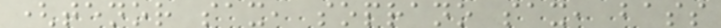(tenor sax, soprano sax, bass
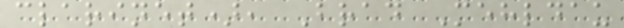clarinet), Brad Mehldau
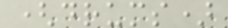(drums)
